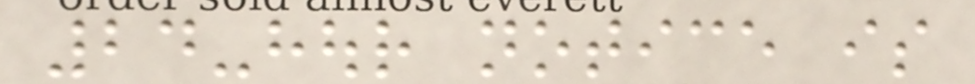24-hour notice is
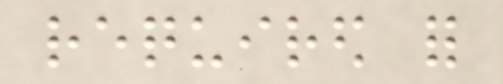required for
